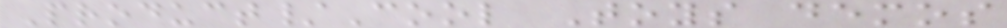Product/Cool Toys demos
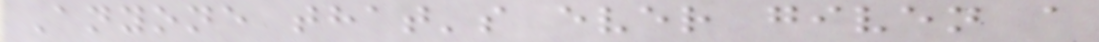Anyone that's ever given a
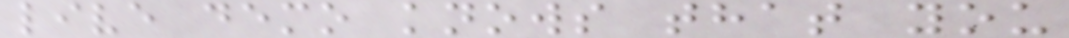live demo knows that you
